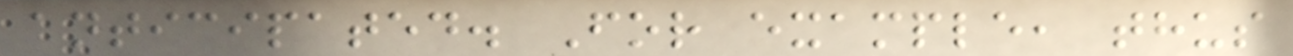anticipated. For example, thus
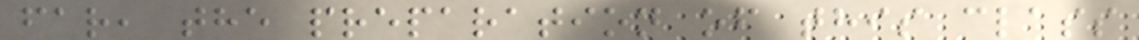far, the preparation of this class
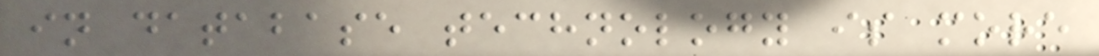in database technology is more
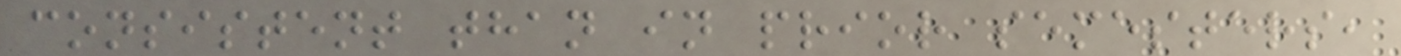consistent than in prior semesters,
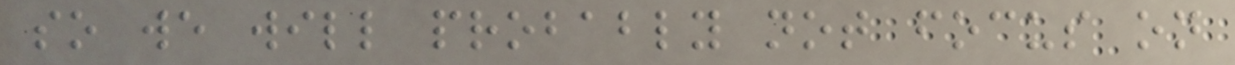so we will probably not focus on
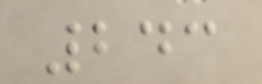243
